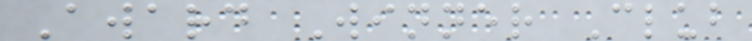Award Winner Club
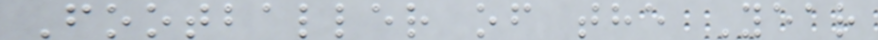Footballer of the Year
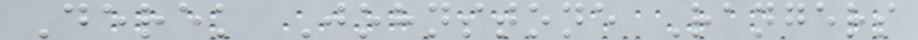Derek Johnstone Rangers
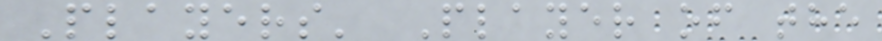Players' Player of the
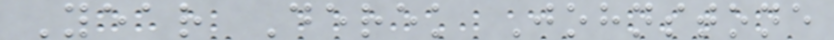Year Derek Johnstone
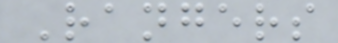Rangers
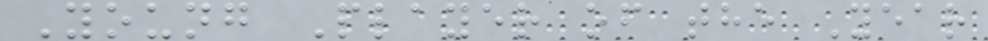Young Player of the Year
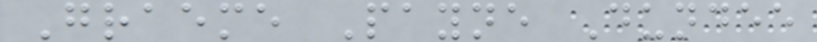Graeme Payne Dundee
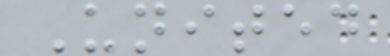United
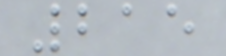215
